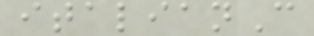italianC
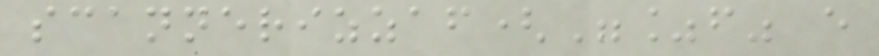scannerizzaf("%f" e
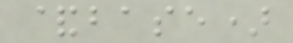&base)
